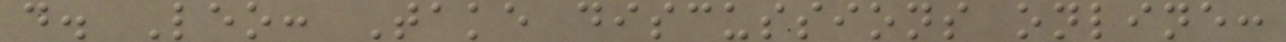d. Leo: Take discussions online:
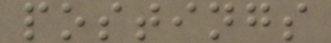postings
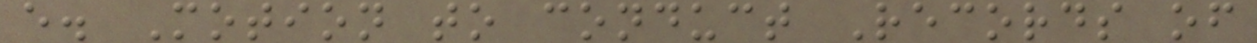e. Motion to conduct Records of
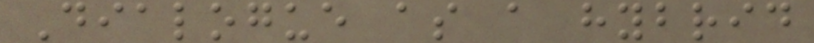Dialogue as a hybrid
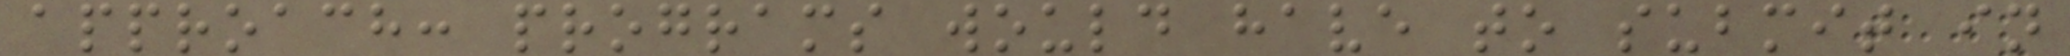approach: programs would have to submit in
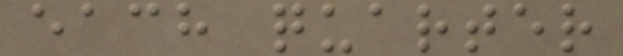each quarter
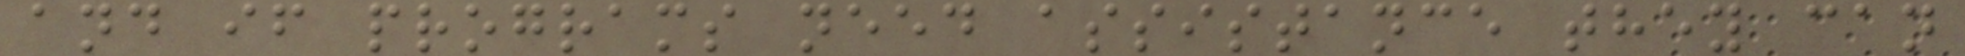and if programs need assistance they can
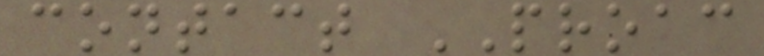contact PROAC
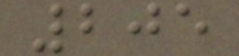205
